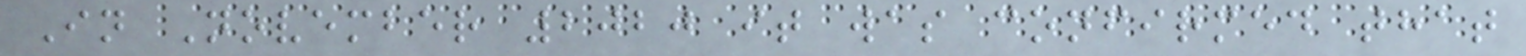In November 2020 it was confirmed that
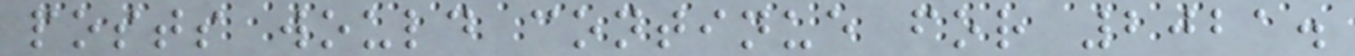posts would continue for 2021.
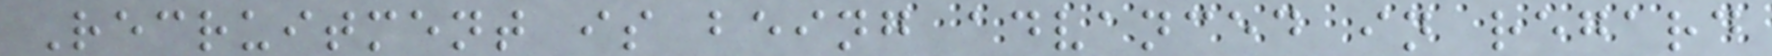Recruitment is being advanced in regard
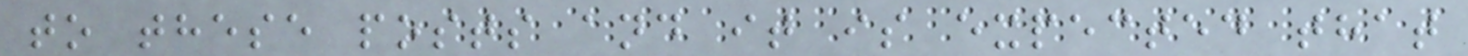to these posts and it is expected that
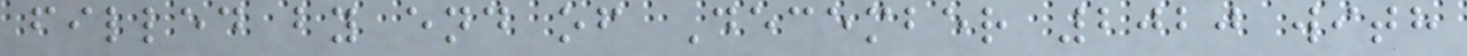filled by end of December 2020 with
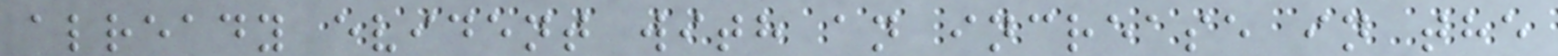already evident with an increase in the
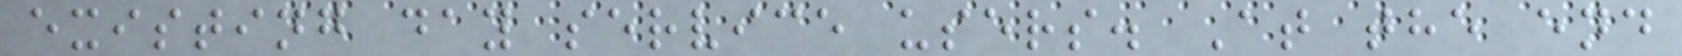existing day service users. At the end
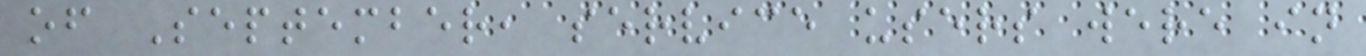of September, service users were in
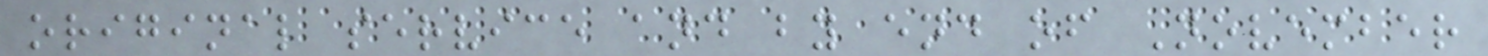original service and by end of November
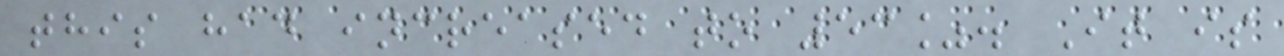this had increased to 53%. It is
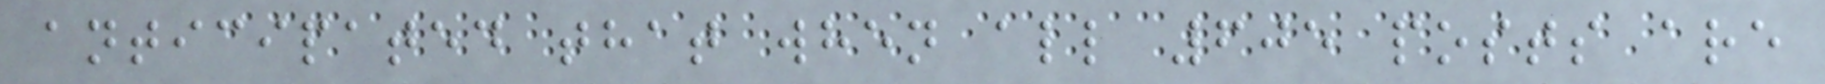anticipated that when all 605 posts are
